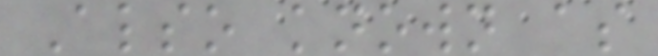Also known as
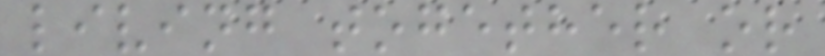living together or
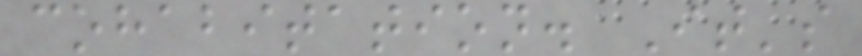cohabitation. It's
